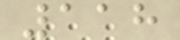118
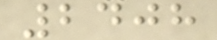2408
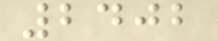2402
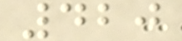420
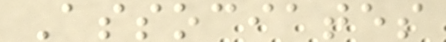Associates
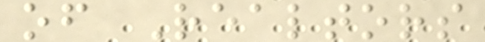of Realtors
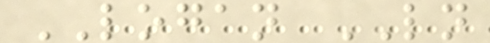LOGAN LN
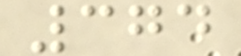374
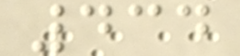434
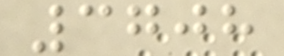3708
